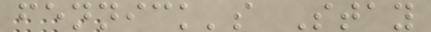fennick's Stay
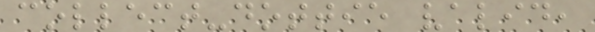collect-dottie valid,
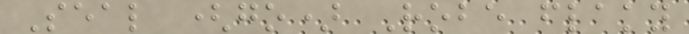Seal (go) Robe flaky
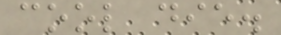cool die.
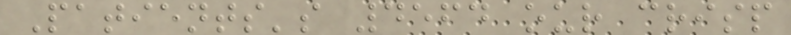Patients's 4564 our crisp
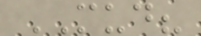MUD?
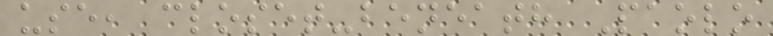use, closet-beneath Paolo
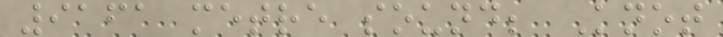9161 metre sound; Knot
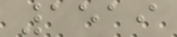1519
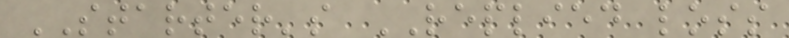STARTER's REPLIED loss
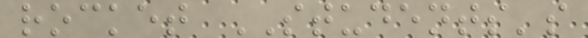rocket STUDENTS's
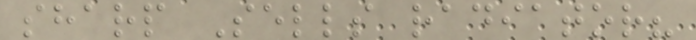sharp Sells radiator?
